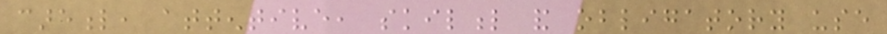careful, attentive, skilful and obligatory use
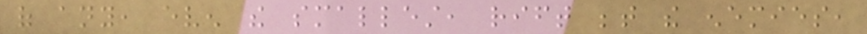of any, even the smallest, rift between the enemies,
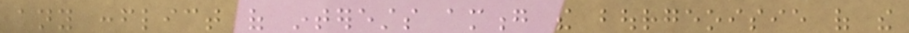any conflict of interests among the bourgeoisie of the
